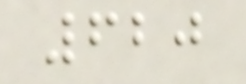620
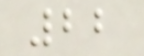22
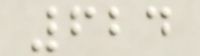624
